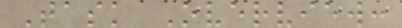Task Overview:
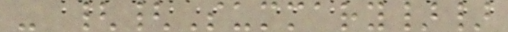- {{Summary}}
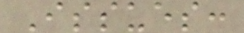Issues:
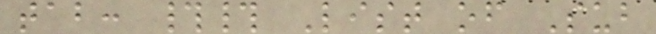tab: ## List of Sub
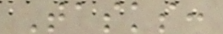Tasks:
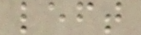left
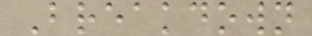Breakdown
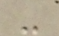-
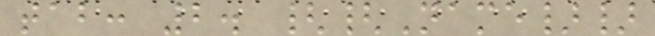tab: 2. {{Name}}
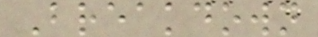Breakdown
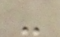-
